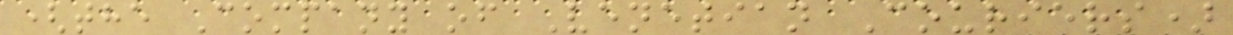(the Company of Venetian Couriers)
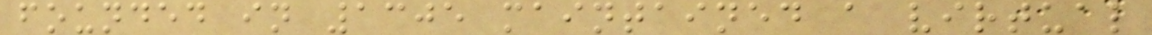founded in 1305 maintained a virtual
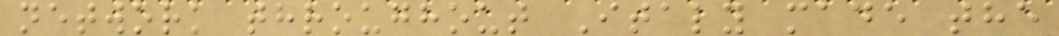network throughout Italy made the
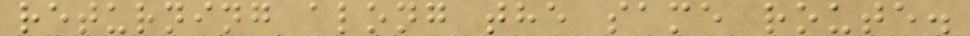returning along the same route.
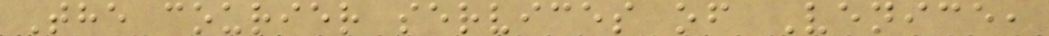The courier services of Venice,
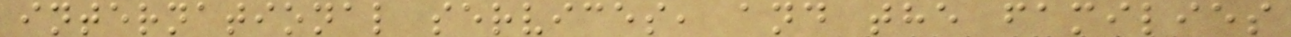international services, and the families
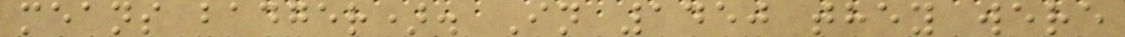means badger). In 1450 they were
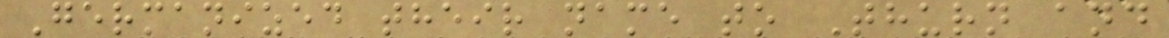Germanized their name to Thurn and
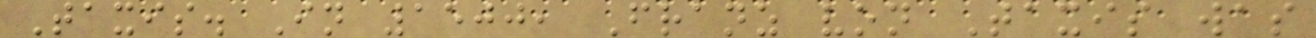Taxis. In 1500, Franz von Taxis was
